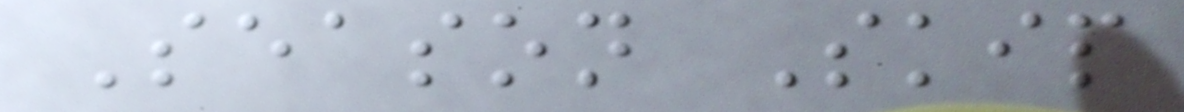Season Skip
